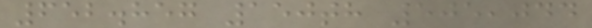652.857 150th 505,044
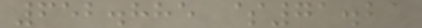652.885 $71.21
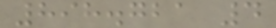898.721 4
